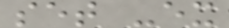set -ex
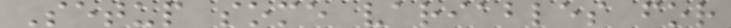Setup some variables for
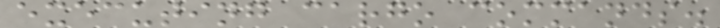executing cargo commands.
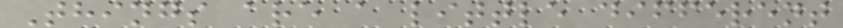Things are a little different
